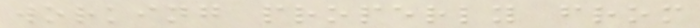working properly from
